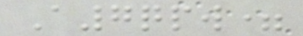A7qpw=
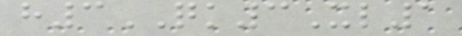h3QK3Xl1
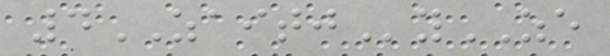4ZAITJyZE
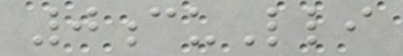0cuLli
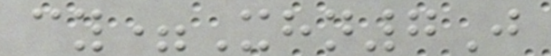cy=Xhn7J
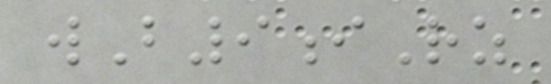wB9iRz
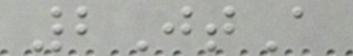2JtA
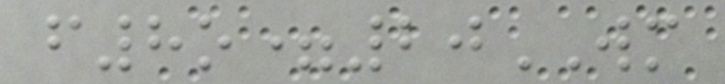f8o=20WM
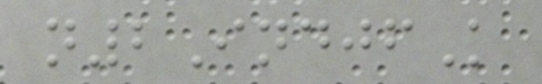n2IndjfK
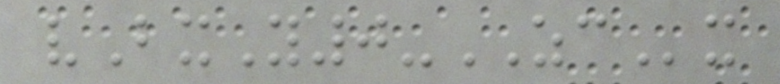vBxY0-ZCx
